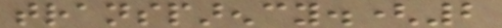transparency.(2
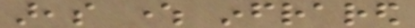areas where infrared
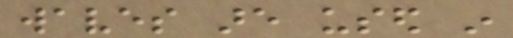waves are used in
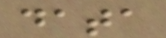data
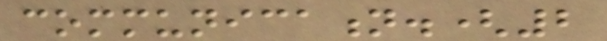communication.(2
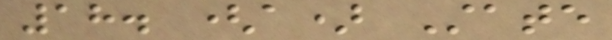18. (a) State
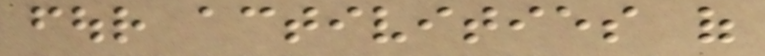four activities of
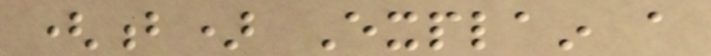(b) Explain a
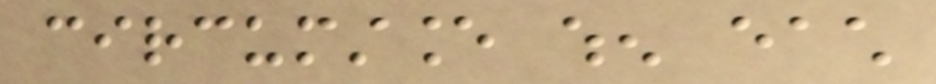circumstance when each
